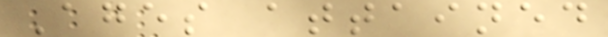Ages attained
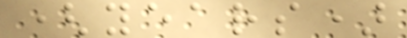(years)
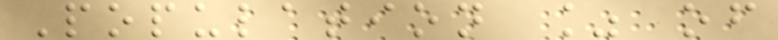Population % of
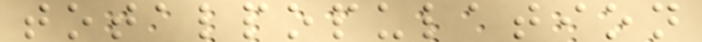totalpopulation
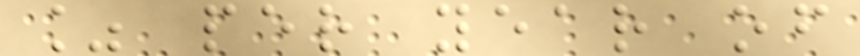% per year of
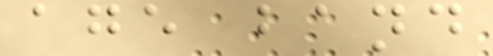age band
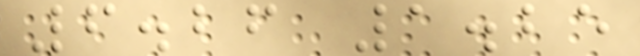6.26 1.25
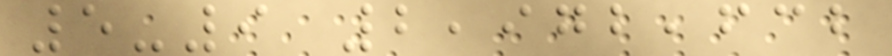5-9 2,972,632
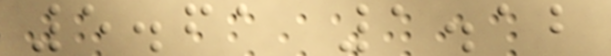5.61 1.12
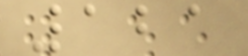121
